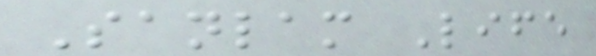Sanlam Life
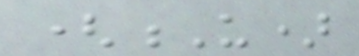(U)
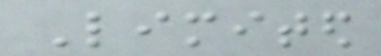Limited
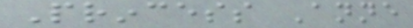Princess Anne
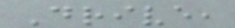Drive,
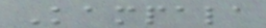Kampala
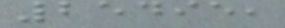25495,
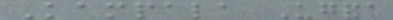Kampala Uganda
